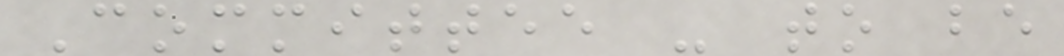Committee - to be
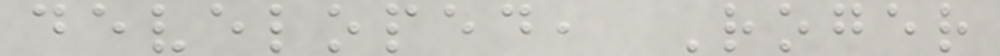developed, Roger
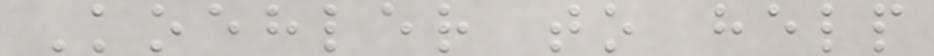Koehler to help
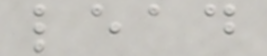lead
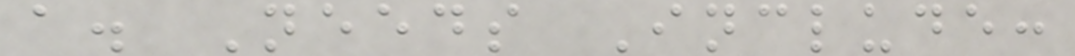a. Needs Include:
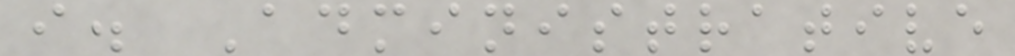i. Administrative
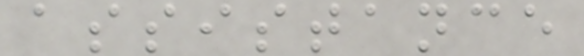assistance
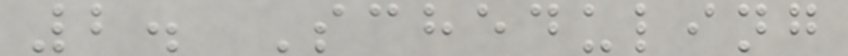2. Scheduling
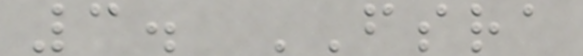3. FSRA
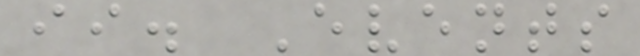ii. Events
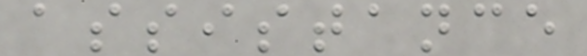assistance
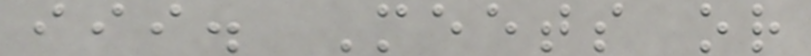iii. Meets or
